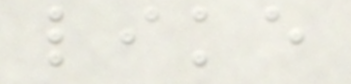like
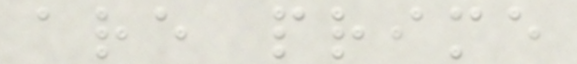are prime
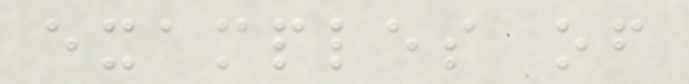examples of
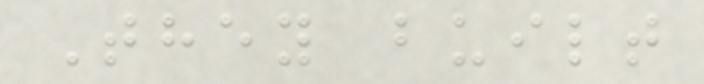They built
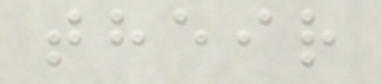their
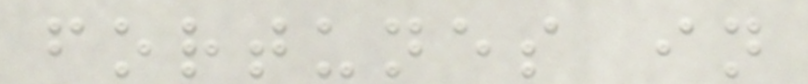fortunes in
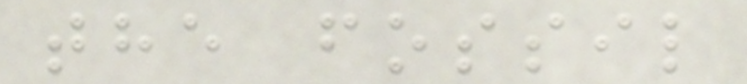the fossil
